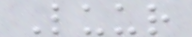Luur
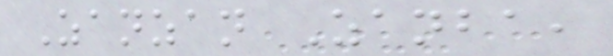Zanzan Zanba,
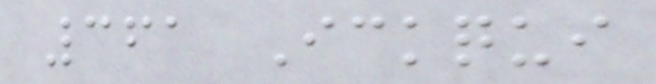361 Ickqui
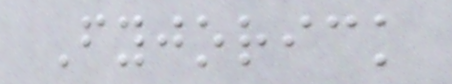Fyjorick
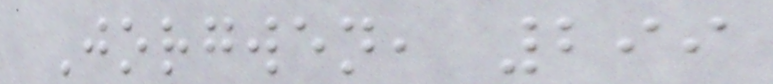Jorgwen, 299
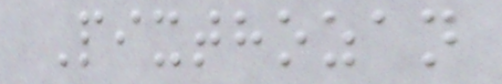Pixthozan
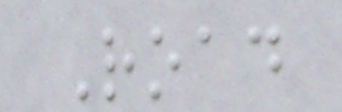Road
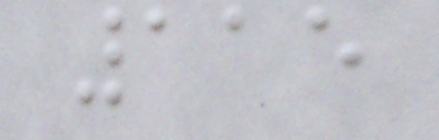115
